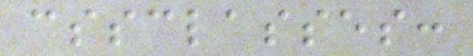cssclasses:
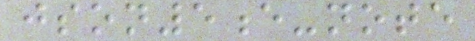json5e-note
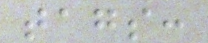tags:
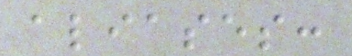aliases:
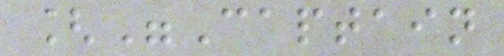["Captain
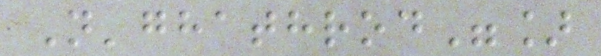N'ghathrod"]
